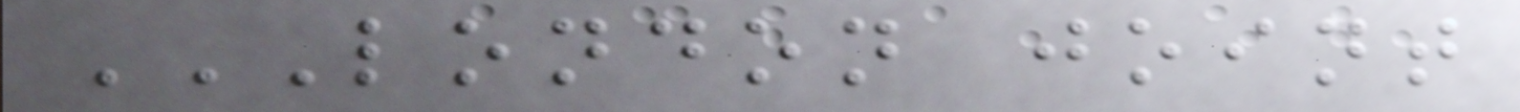LONDON JOINT
